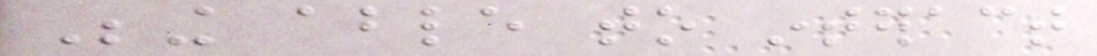Being able to interact
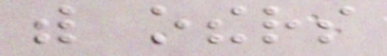with others
